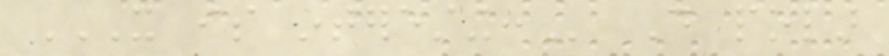IT IS INTERESTING: Do polar
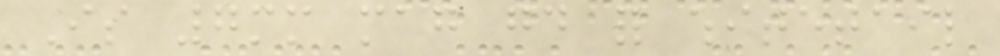Is 7mm mag good for whitetail
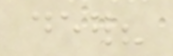deer?
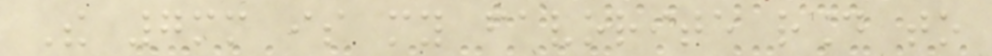The 7mm is my favorite round to
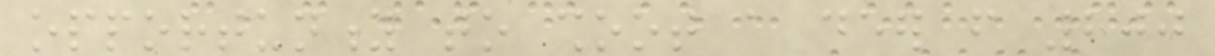opportunity to shoot a deer from 200
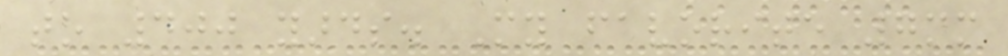to 400 yards. My favorite 7mm
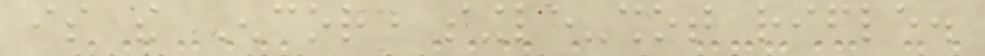is the Encore single-shot rifle.
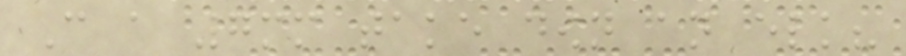Can a 7mm take down an elk?
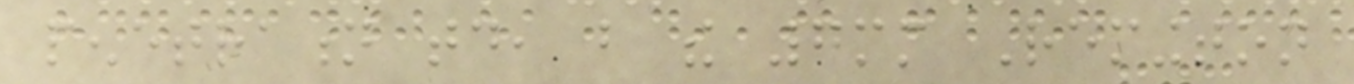penetration today, but the 7mm Remington
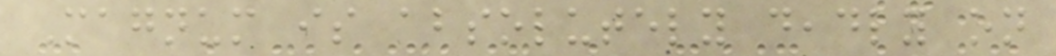Magnum is absolutely deadly on
